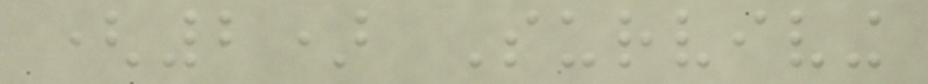(2) Surviving
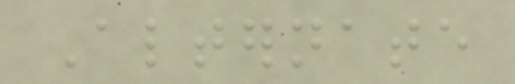Alternate
